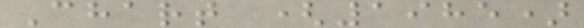Chart (1985)
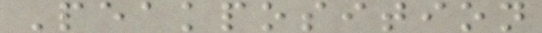Peakposition
